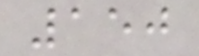150
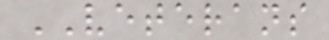VETERANS
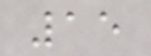15
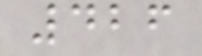426
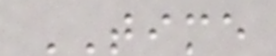TIME
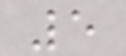5
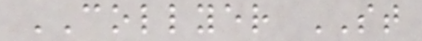COLLYER ST
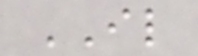IL
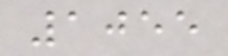1055
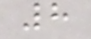8
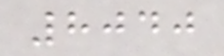8040
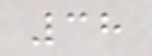38
